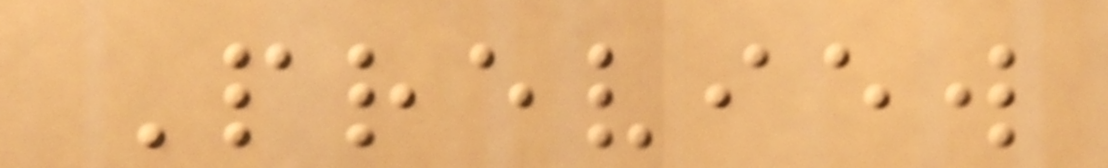Preview
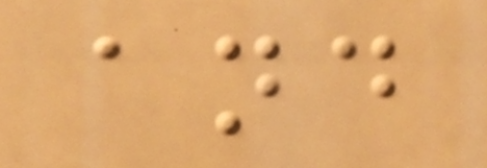and
